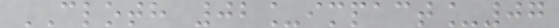CLOTH 02_impact_07
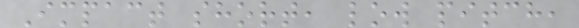Impact short, low pitch,
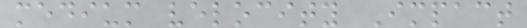medium velocity Impact
